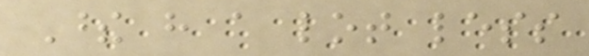These have a lot less
